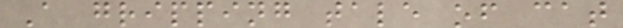A gripping tale of cat
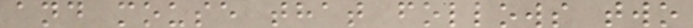and mouse that follows two
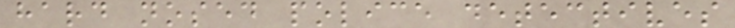hard nosed police detectives
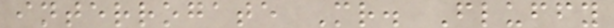interrogate Mr. Fluffy
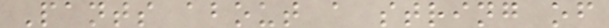Pants about a string of
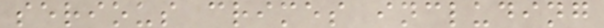serious crimes including
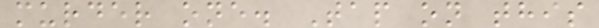murder one. Tap on this
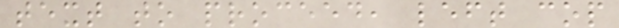text to proceed, left cop
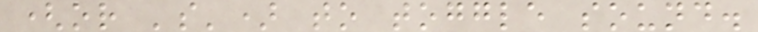(or 's') to toggle sound.
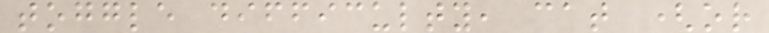toggle difficulty, cat (or
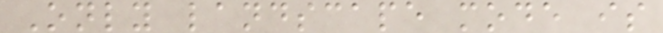Only landscape mode is
